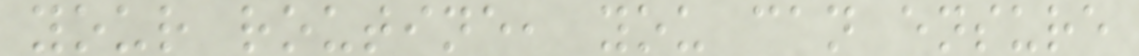your routine, you can ensure
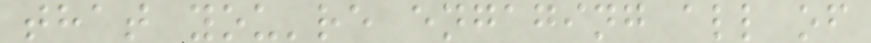that you're engaging all of
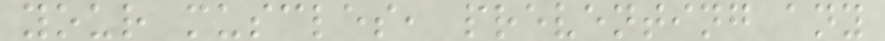your muscles, preventing any
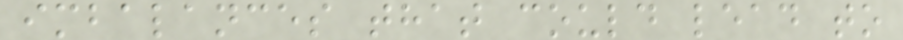imbalances that could lead to
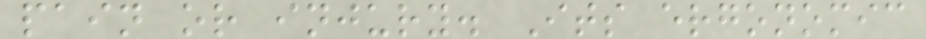pain or injury. Its ergonomic
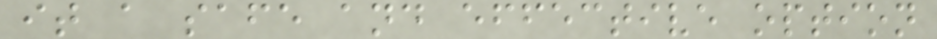it a safe and effective option
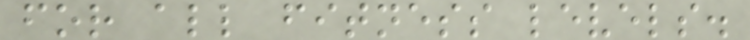for all fitness levels.
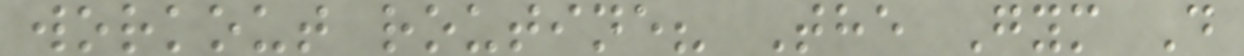workout routine? The Gym D
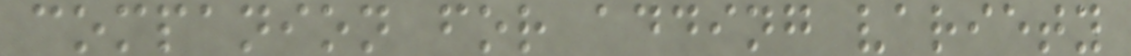companion for adding variety
